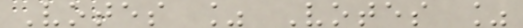Votes % Votes %
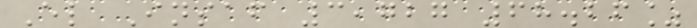El Insaf 3,727 68.26%
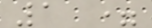1 =
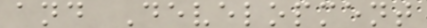and Development
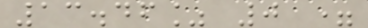13.46% 0 =
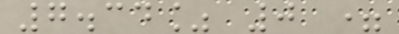7.34% 0 =
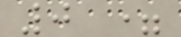0 =
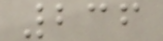236
